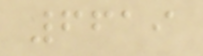6619
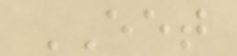EET
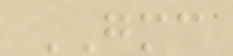GMC
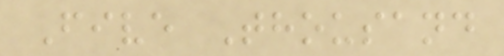Five Thousand
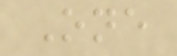One
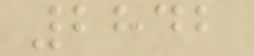2842
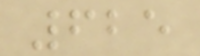625
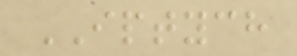IPTYCH
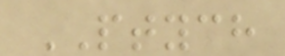PTYCH
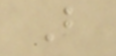B
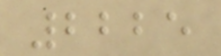2225
